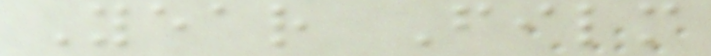Year Film
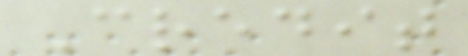Credit
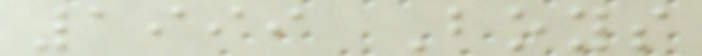1999 Boys
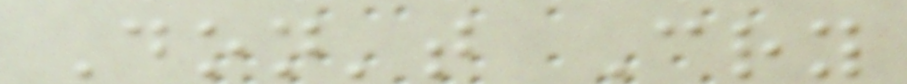Don't Cry
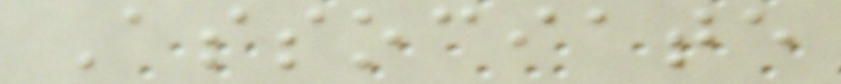Associate
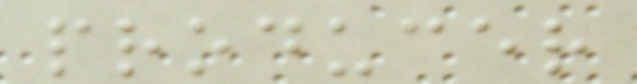producer
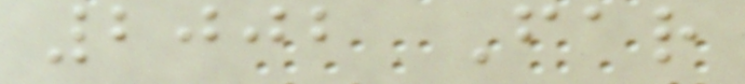2002 Far
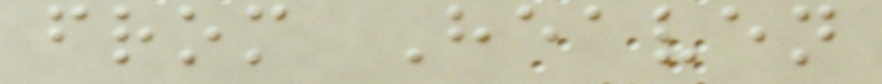from Heaven
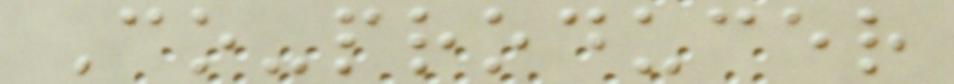Co-producer
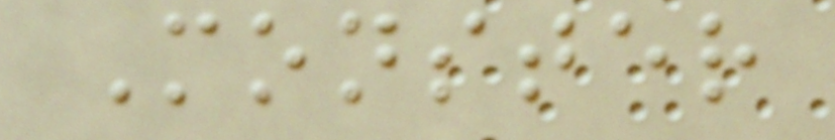Monster
